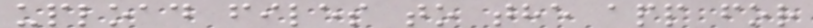upload files to the app for
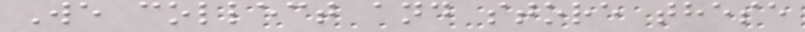We collect and store these
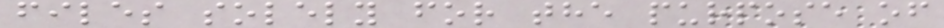files solely for the purpose of
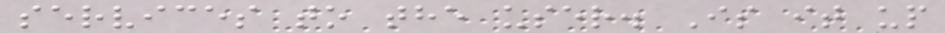services to the user. Is it up
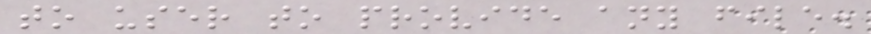to user to provide any file.
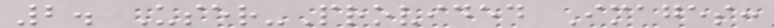2. User-Provided Images:
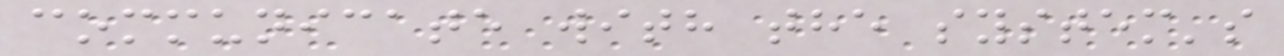communicate with the system's
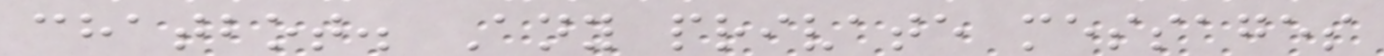chatbot. Any private messages
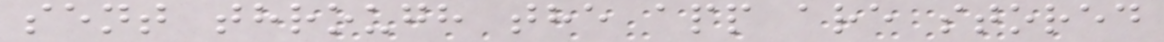sent through the app are stored
